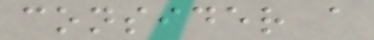consider a
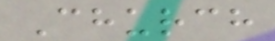Church
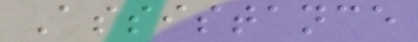Assistance
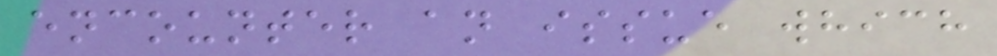encounter an issue which
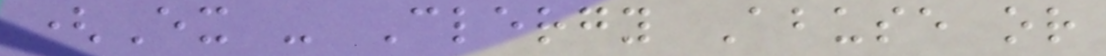(Ex - Clergy Abuse or
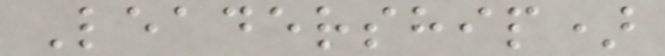Leadership)
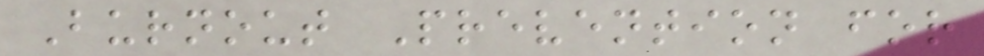Burnout Prevention for
